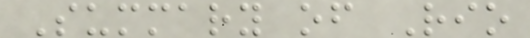Summary of Rio
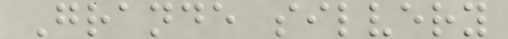Grande silvery
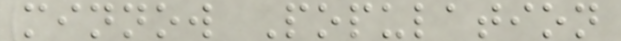minnow Population
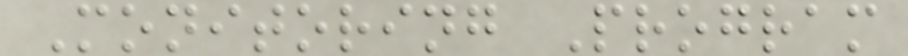Monitoring Program
